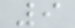9
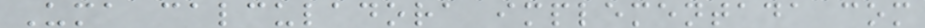Uma calculadora implementada com
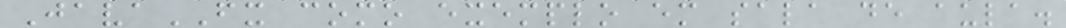JavaFX como exemplo em sala de aula.
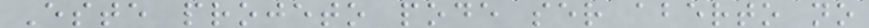Este projeto pode ser aberto no
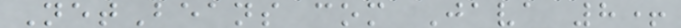NetBeans com Java 8+
